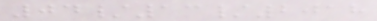04/13/2018
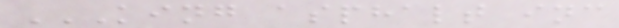KING ASPHALT INC
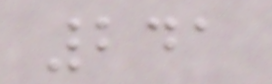241
